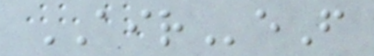AIReF
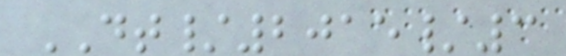DT/2015/3
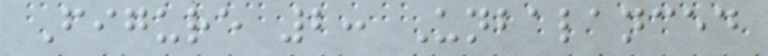Figure 2: Unbalanced
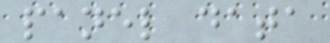panel data
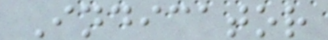Indicator
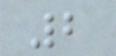2
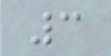3
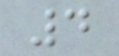4
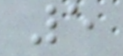5
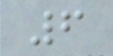6
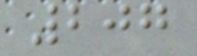207
